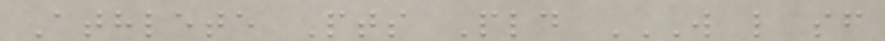Athlete Pts Pld W L SF
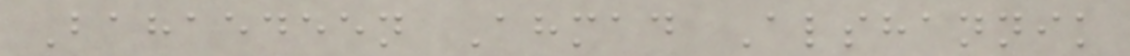Bahaedeen Ahmad Alshannik
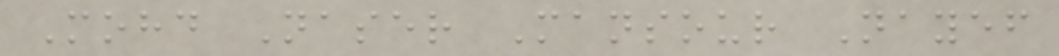Mohd Naser Mansour Nayef
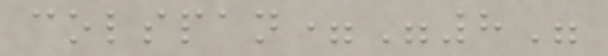colspan="8"
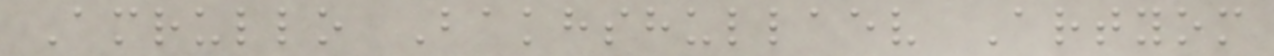Amrullo Bakhshullaev Artyom
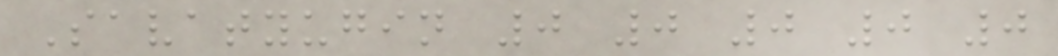Savatyugin 0 0 0 0 0
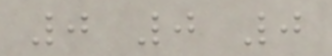0 0 0
